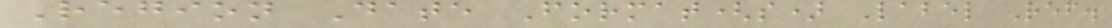Region Date Format(s) Label Ref.
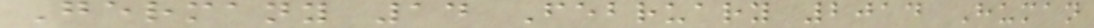Germany 14 February 2014 Human
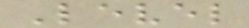Level
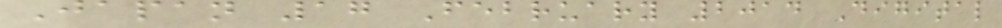Japan 17 February 2014 Digital
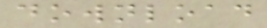download
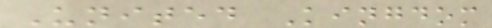United Kingdom
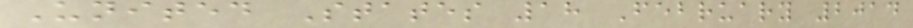United States 18 February 2014
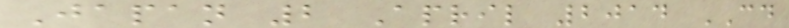Japan 2 April 2014 CD
